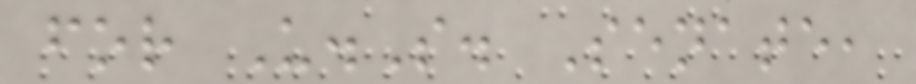for U.S. Senate,
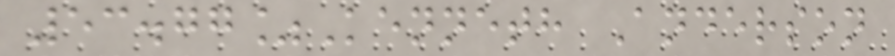53.77%Kenneth Anderson
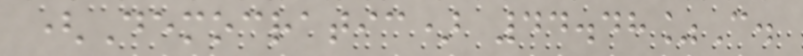(Democratic) 44.48%C.
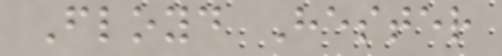Floyd Hester
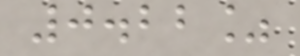0.22%
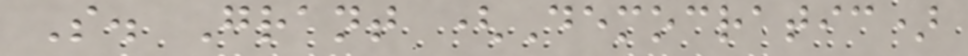S. Grant (Democratic)
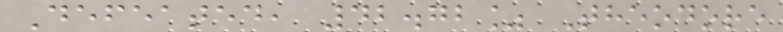Defeated, 42.72% Theodore
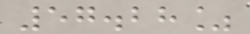57.28%
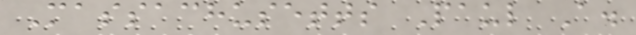Massachusetts Paul A.
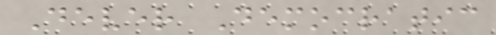Dever Democratic
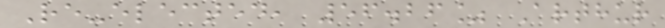Re-elected, 56.26% Arthur
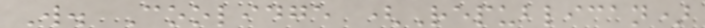W. Coolidge (Republican)
